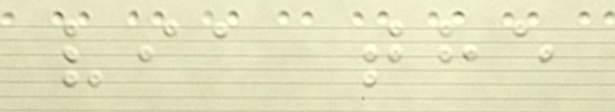via the
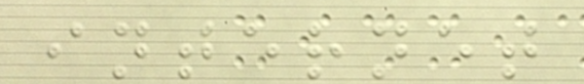internet
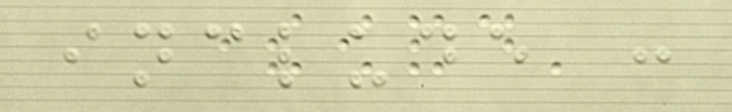include :
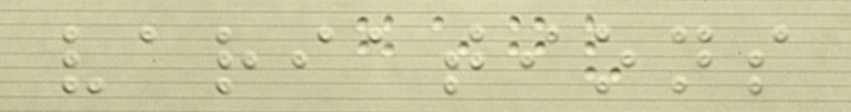variations
